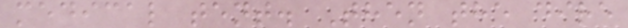medical tent. Then the dire
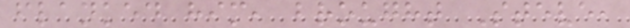flanked him, brought Steve,
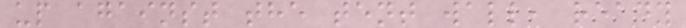up against the tent wall, ready
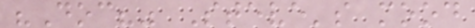"Doc?" Steve's mood
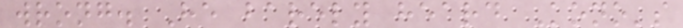wrong. He barely heard Kono's
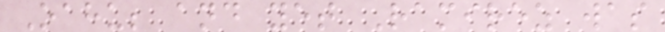Oahu; and yet Ramirez was
